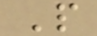P
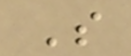S
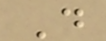D
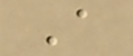A
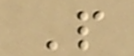P
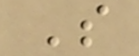S
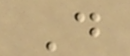D
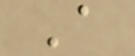A
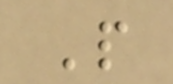P
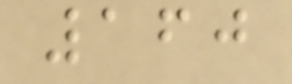160
